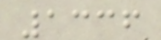1336
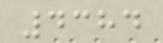4384
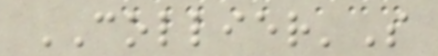COLLIER'S
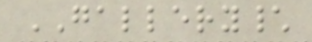GALLERY\
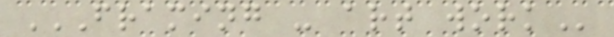FRAMING - ART WORK
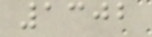1302
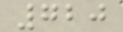720
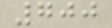700
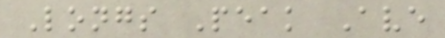Longs Peak Ave
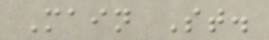Main St.
